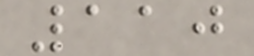110
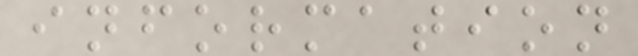information
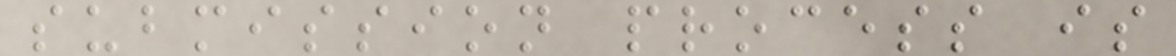submission process is
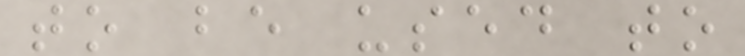to be used to
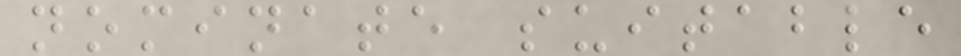nominate suitable
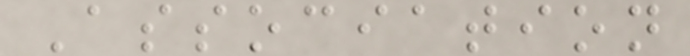Association
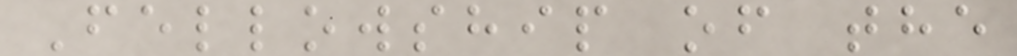Fellowship of the
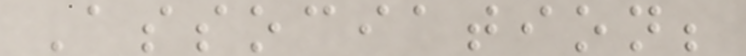Association;
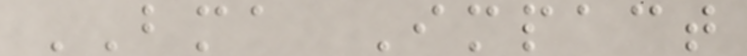BMA Impact
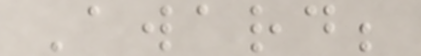Award;
